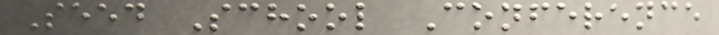Seed School Conference
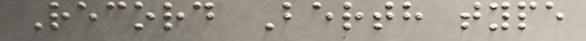Record Berth type
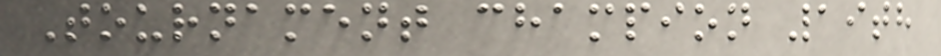Tournament champion 19th
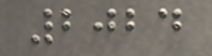2024
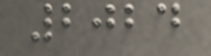2024
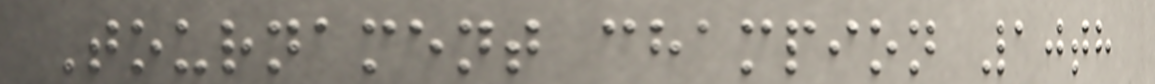Tournament champion 10th
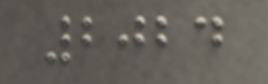2024
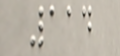114
